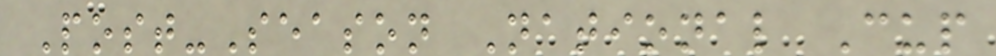Post-Season National Cup
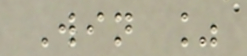Win %
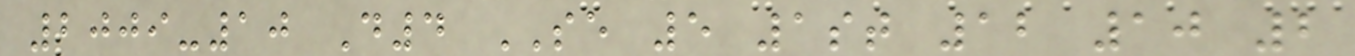2009-10 D4 SE 5 1st 12 10 2
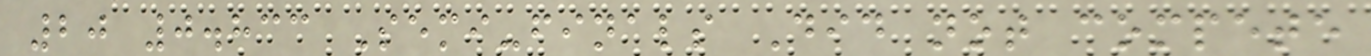20 0.833 Semi-finals Did not compete
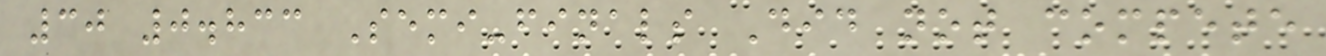30 0.833 Semi-finals Did not compete
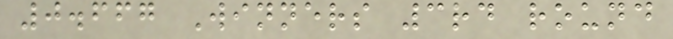0.667 Winners 3rd round
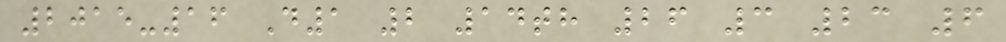2015-16 D1 2 14th 26 3 23 6
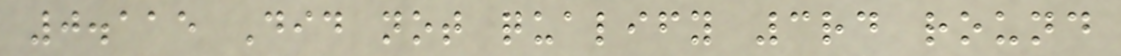0.115 Did not qualify 3rd round
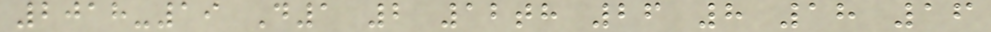2018-19 D1 2 12th 26 8 18 16
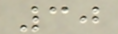30
